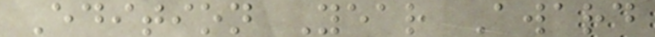Edition Year Award
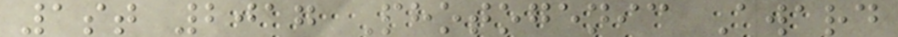1st 2017 Photogenic Award
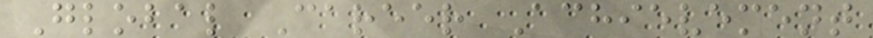Global Career Achievement
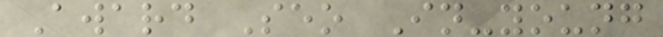Award Seo In-young
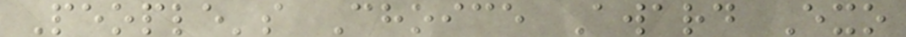People's Choice Award Exo
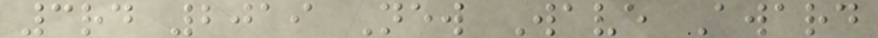3rd 2019 New Wave Award
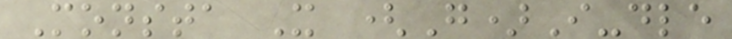Monsta X (G)I-dle
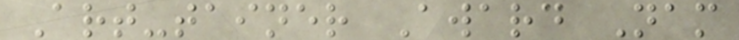Art-tainer Award Nam
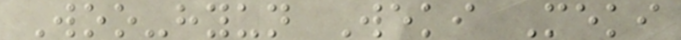Woo-hyun Weki Meki
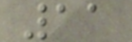11
